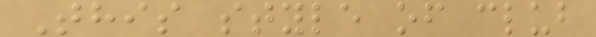This style of club
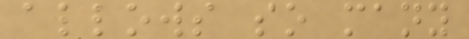allows so many
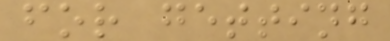for getting
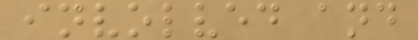involved and
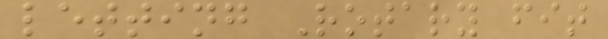letting Rotary fit
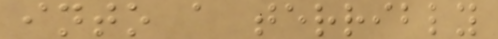into a terribly
